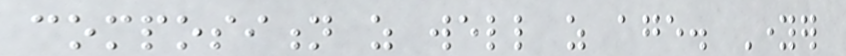composition as well as age. Younger
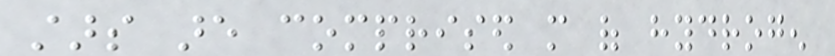stars are comprised more of hydrogen
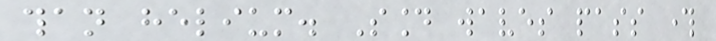than helium. Sound waves pass through
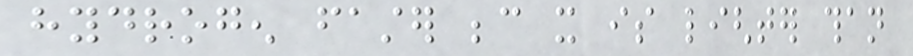hydrogen faster because it is lighter than
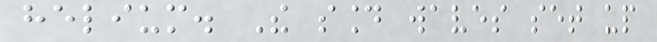helium. The sound waves set up
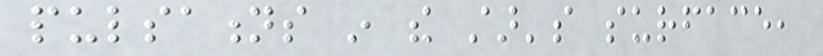pulsations in the star's surface,
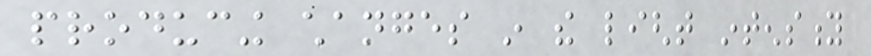producing changes in the light intensity
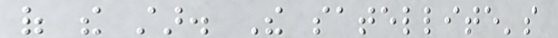of the star. The satellite's
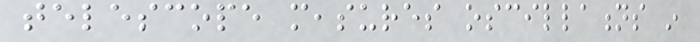telescope measures oscillations in
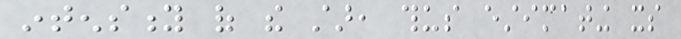intensity of the star, thus estimating its
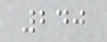240
